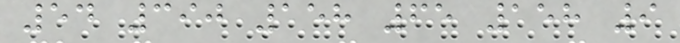54 390 158 65 158 9
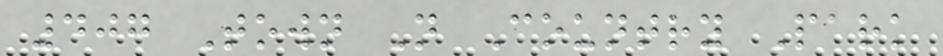407 Town N Country Park
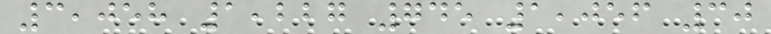3,058 1,227 745 1,056 30
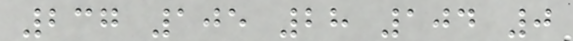237 105 28 104 0
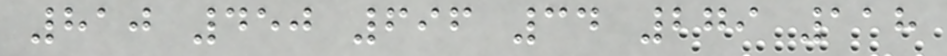810 450 696 34 279 118
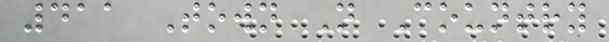411 Town N Country
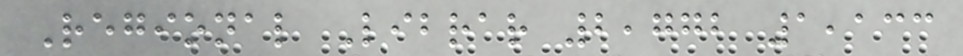Regional Librar 2,772 1,133
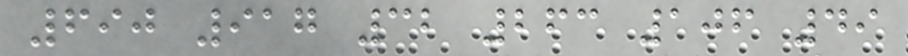690 917 32 263 106 49
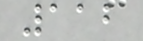112
